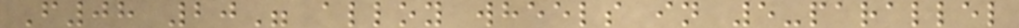F08 20" alloy wheels in 5-parallel
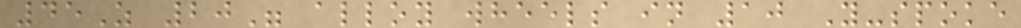45Z 20" alloy wheels in 10 Y-spoke
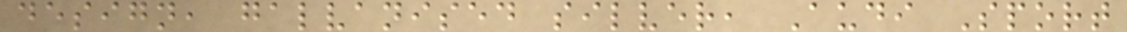design, galvanised silver, Audi Sport
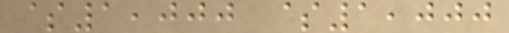$1,000 $1,000
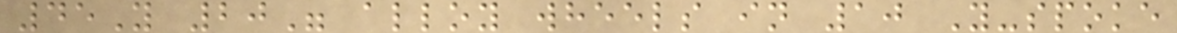45Y 20" alloy wheels in 10 Y-spoke
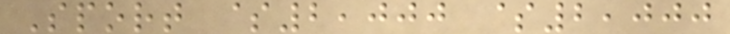Sport $2,000 $2,000
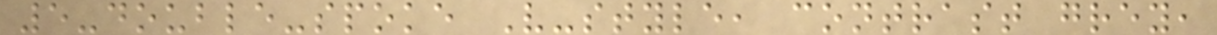5-double-spoke V-style, contrast grey,
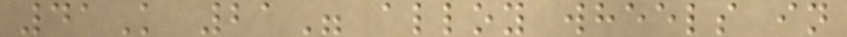41K 21" alloy wheels in
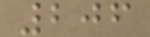206
